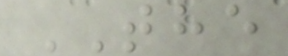THE
